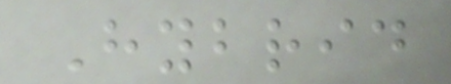Hybrid
